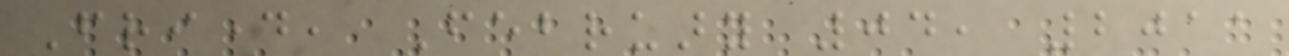Friday, February 04, 2011
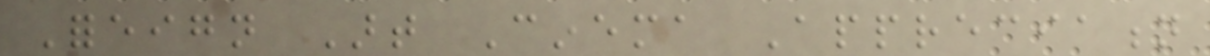Foreign Art Cinema Appreciation
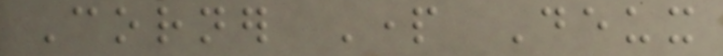Corner Part Deux
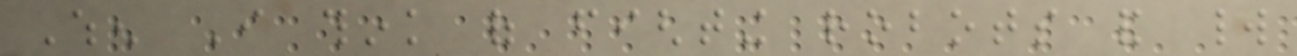When I think of fighting robots and world
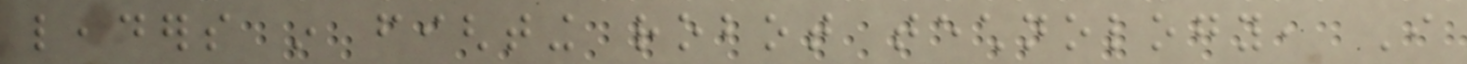leaders in fighting robot technology, I
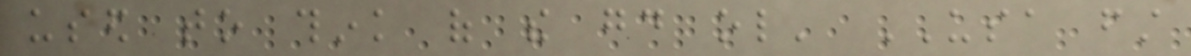used to think of the good ol' USA first
